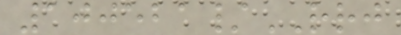100521/RRJ
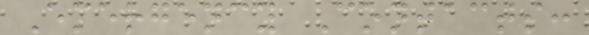Emergency Contacts:
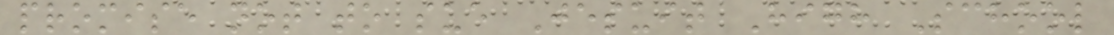promise not to sue Jesuit High School
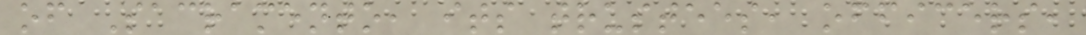of Sacramento, its trustees, officers,
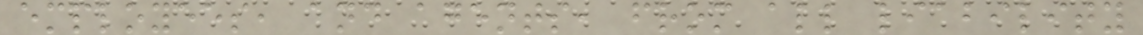employees, and agents, from all liability
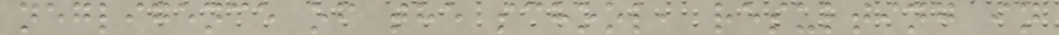negligence of the school, resulting in
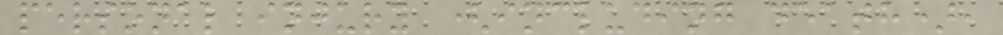personal injury (including death),
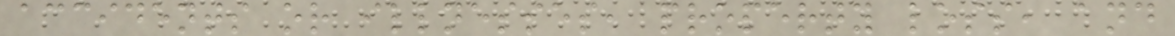accidents or illnesses, property loss, and
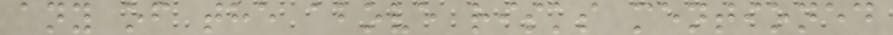any of the above risks mentioned
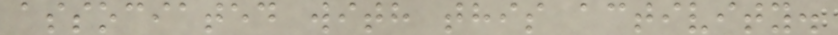associated with this activity.
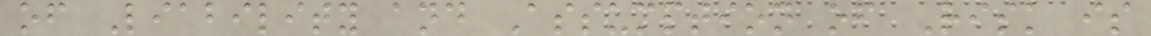of Liability and Assumption of Risk is
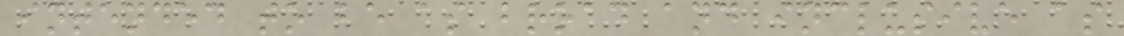intended to be as broad and inclusive as
